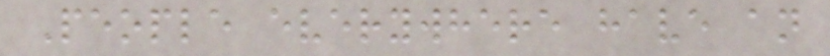People everywhere have an
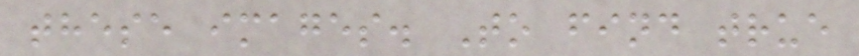these images. To find true
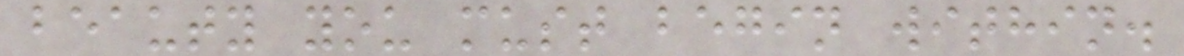beauty you must begin within.
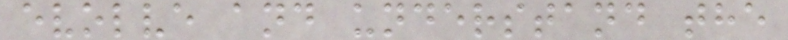evolve and understand the
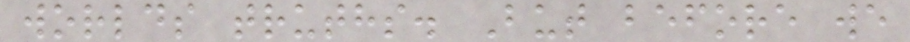worlds truths. But before we
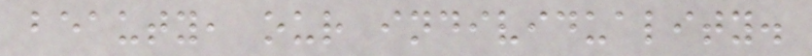beauty, our individuality.
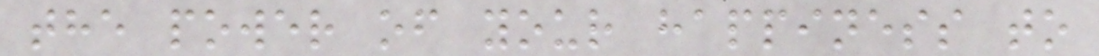the power of your happiness to
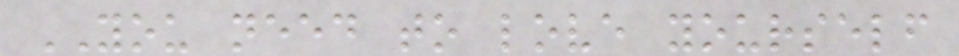YOU need to love yourself
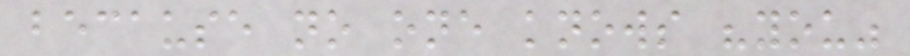because no one knows "you"
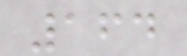164
